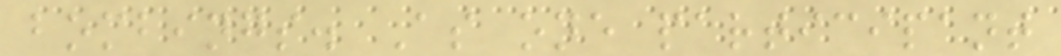bombings. As one participant
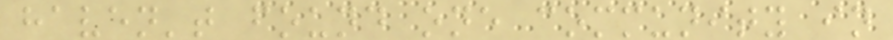haven't found one community in
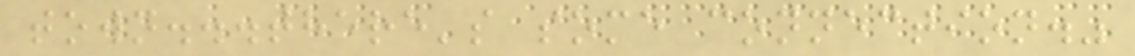town...there's some connection."
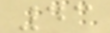43
